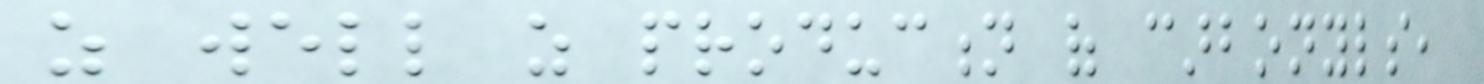as well as production of carbonyls,
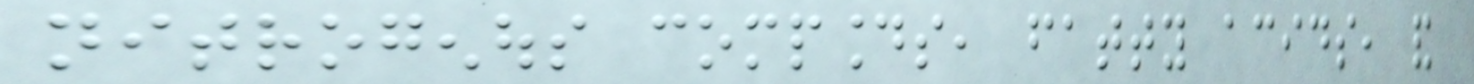nitrogenous compounds, fatty acids, and
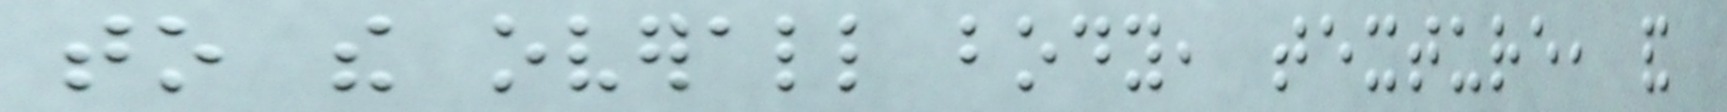to the overall body, texture, and
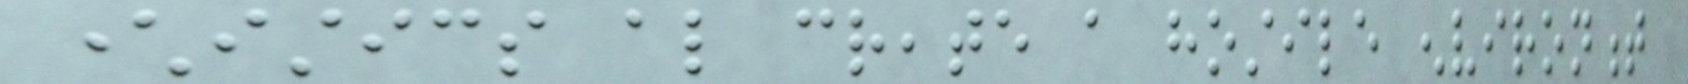characteristics also create a hostile environment
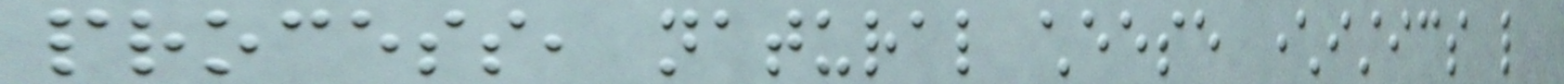process, natural cheese characteristics like
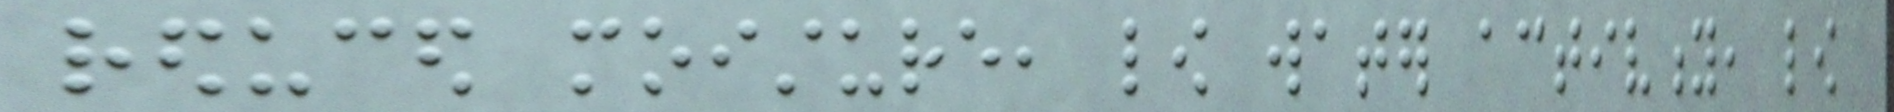reduced moisture, low water activity, low
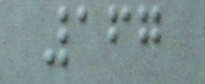167
